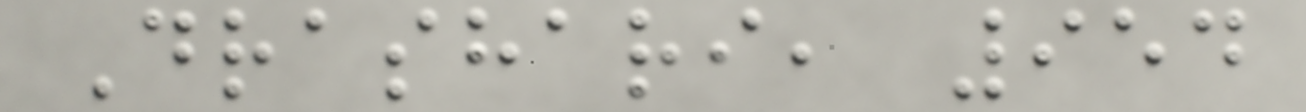Drashari, 954
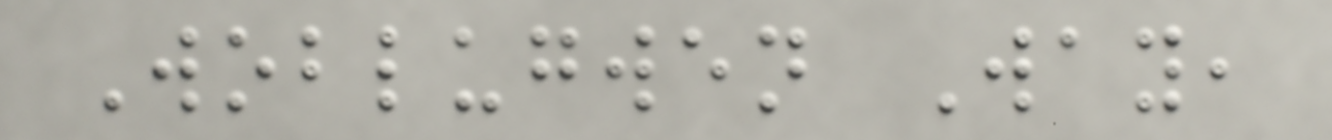Woblugwen Way,
